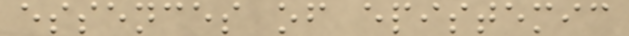essences of epistemic
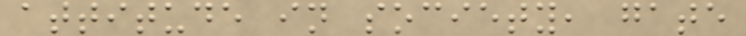attitude in society, gate
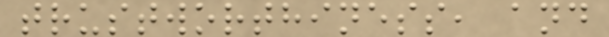trustworthiness, and
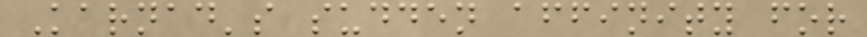Karnad's sudden affinity for
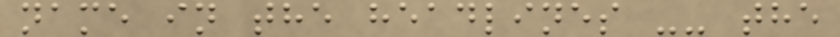name in the headlines -- the
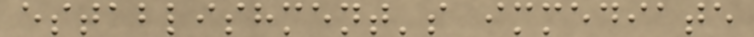establishment's immediate
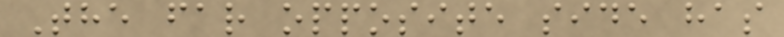The far opposite side has
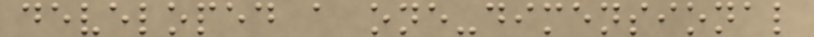developed a one-dimensional
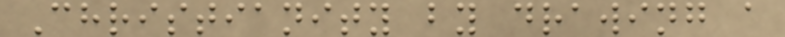Christianity by drawing a
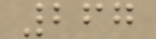267
